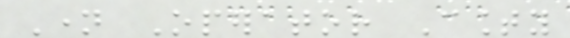Name Operator County
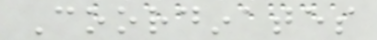Coordinates
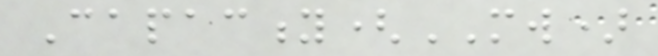Capacity(MW)
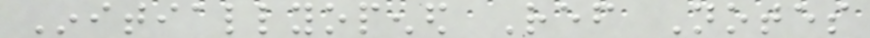Initiallyopened Ref Notes
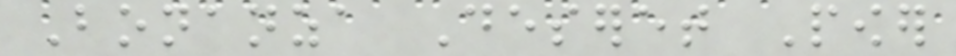Bonanza Deseret Power
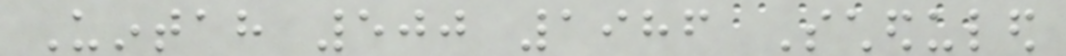Uintah 500 1986 Scheduled
